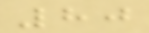80
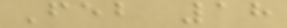Feb 18
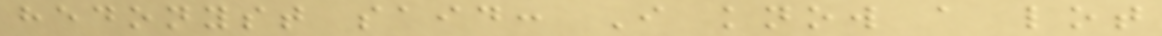hedonyst said: I know a lot
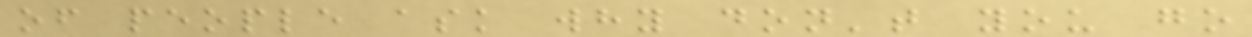of people ask why don't you go
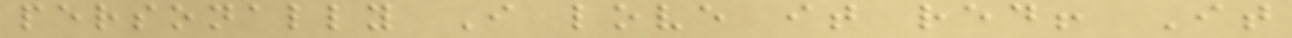personally I love it red! It
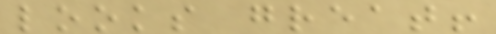looks great!
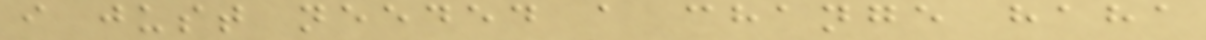i just needed a change haha
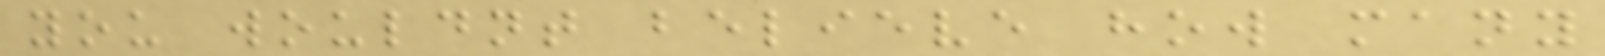you wouldnt believe how many
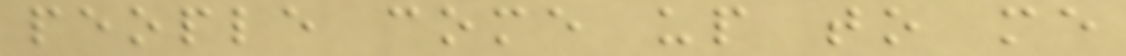people come up to me
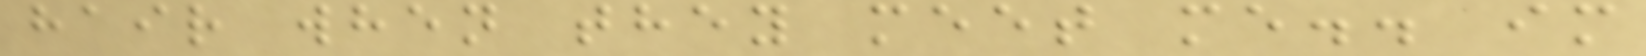hair when they meet me.. im
